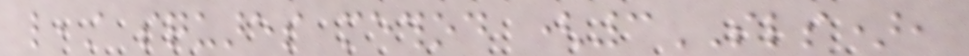least squares method (3SLS),
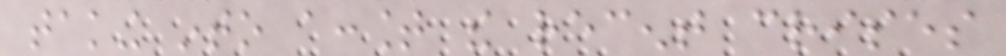taking into account the recent crises
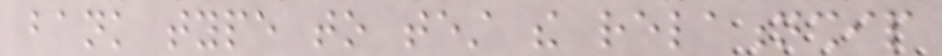bank type to test the relationship
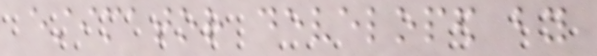estimator developed by
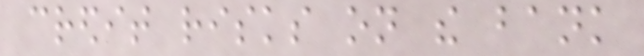credit risks on the bank
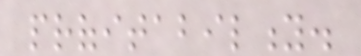profitability.
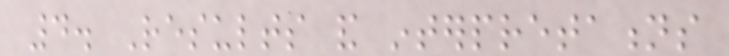4. Results and interpretations
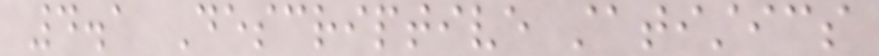4.1 Descriptive statistics
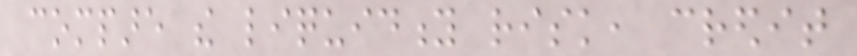compare the liquidity risk, credit
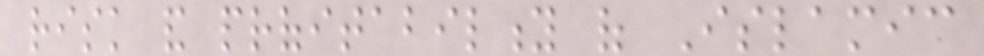risk and profitability of Islamic
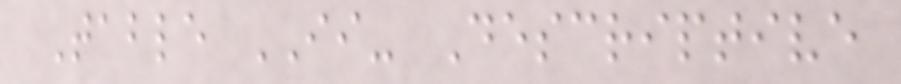Table II- Descriptive
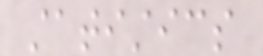statistics
